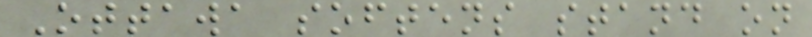Ottawa softens stand on
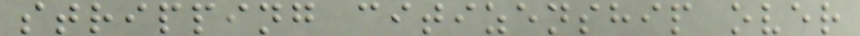stripping citizenship over
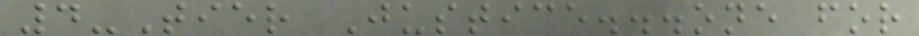4-Tier Justice...one for
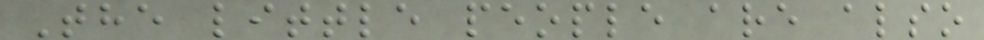The little people are also
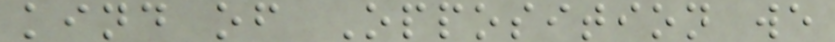kind of Opposition we
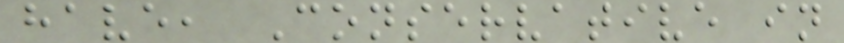have, Conservative in
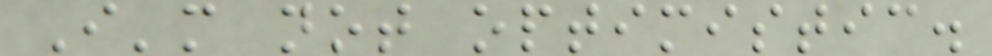I'm not optimistic.
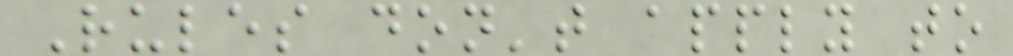Rules don't apply to
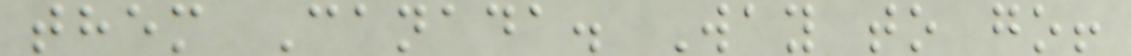them Canada. Way to go!
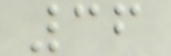36
